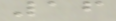16
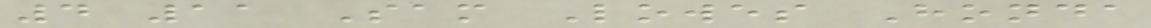4 11 Sam Lowes Honda
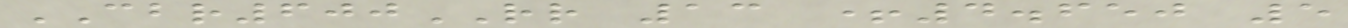CBR600RR 13 +4.650 5
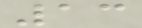13
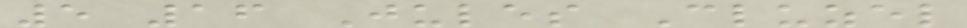5 16 Jules Cluzel
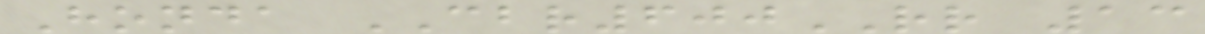Honda CBR600RR 13
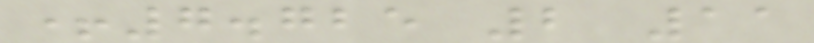+7.725 2 11
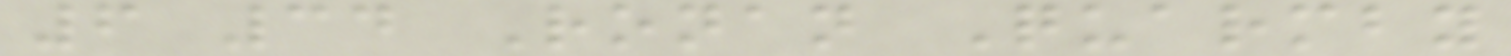6 34 Ronan Quarmby
